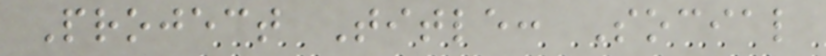Project Title: Social
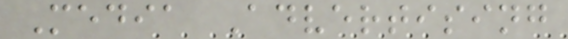Media Advertising
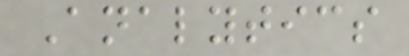Analytics
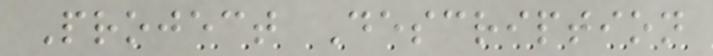Project Description
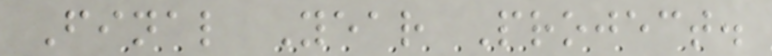Final Year Project.
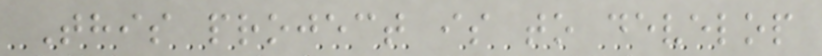This project is to develop
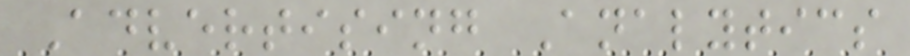Advertising Analytics
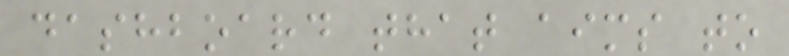dashboard that aims to
